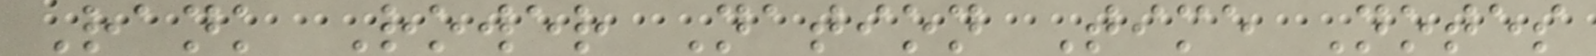Rank Rower Nation Time Notes
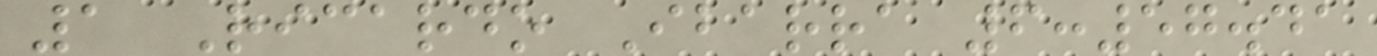1 Ricardo Ibarra 6:57.41
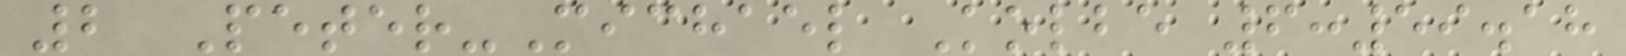2 Peter-Michael Kolbe 6:59.18
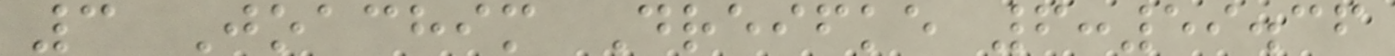3 Joachim Dreifke 6:59.36
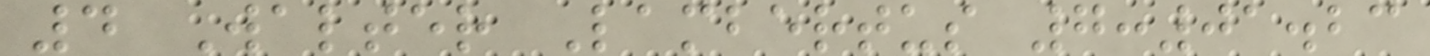4 Walter Lambertus 7:01.23
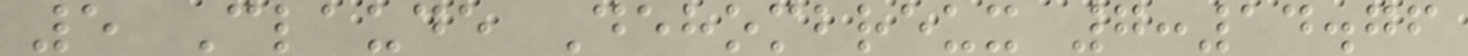5 Claude Dehombreux 7:14.76
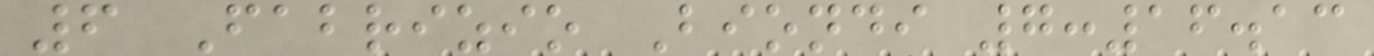6 Fabrizio Biondi 7:16.13
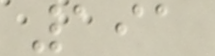191
